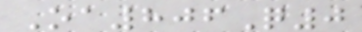Oa806Q0
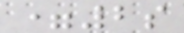=2s
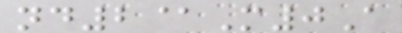nd2@M0A
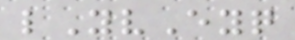lYvEyq
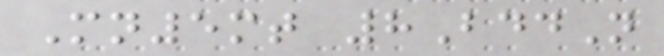Mn5mt 8BddN
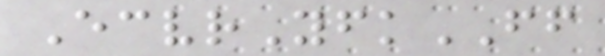EcvrYfkFF
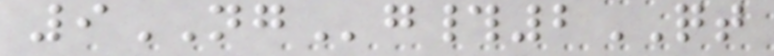9NGg#2QT
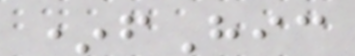*fHic
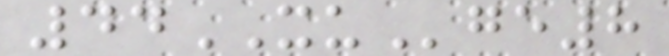44XUge8
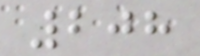208
